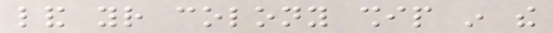land your colony ship in the
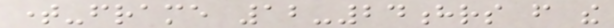time-frame 12-24hrs from the
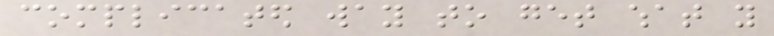complicated way to get what you
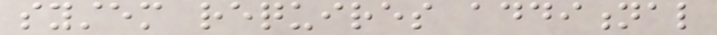system requires additional
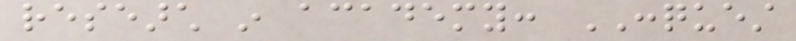research in academy: CONQUEST
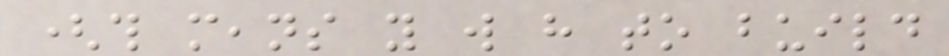(this means you will have to build
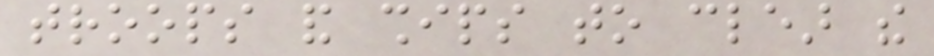troops and ships to clear the
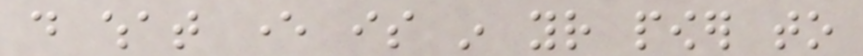do what ever is in your power to
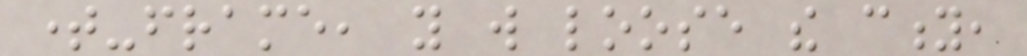time-frame, you will loose the city,
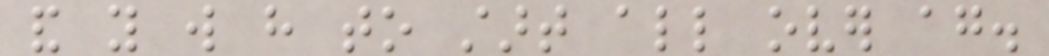and you will have to start all over again.
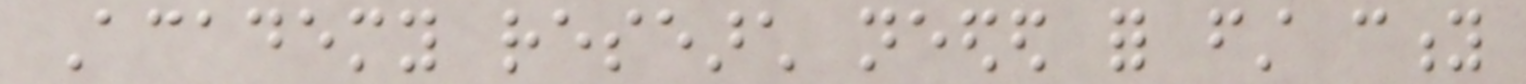Academy research needed for first city
